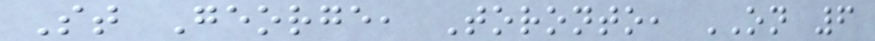St George, Toronto, ON 6
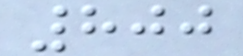800
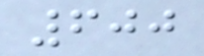600
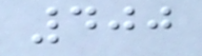400
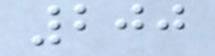200
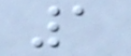1
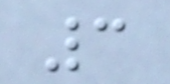3
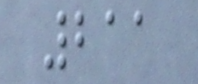211
